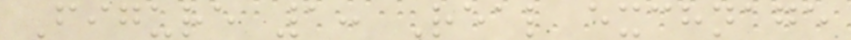Figure 1: Real exchnage
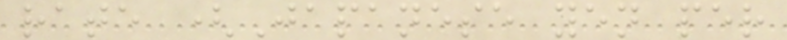rate (Japanese yen per
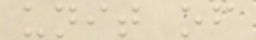unit of
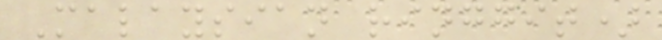Malaysian ringgit)
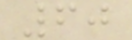60
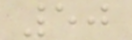50
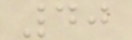40
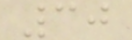30
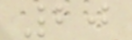20
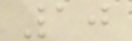10
